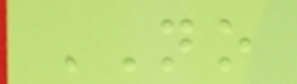NO
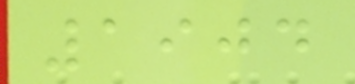1904
